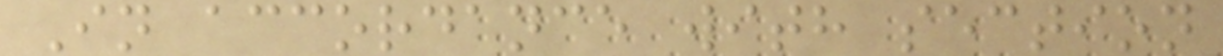In accordance with section
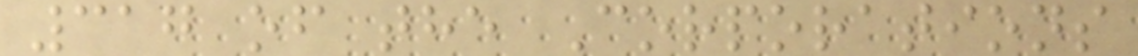317 of the Corporations
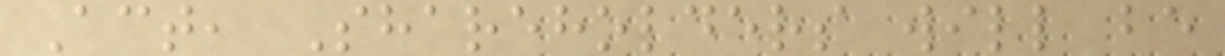Act, Shareholders will be
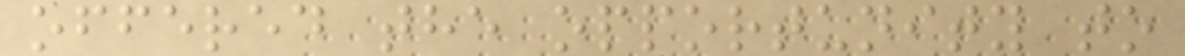offered the opportunity to
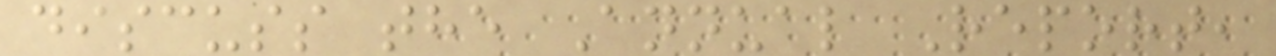discuss the Annual Report,
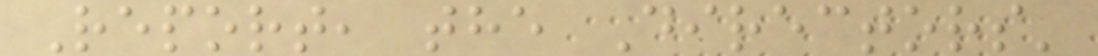Report, the Directors'
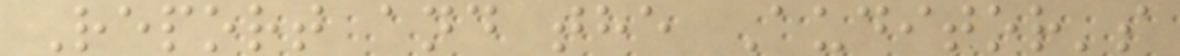Report and the Auditor's
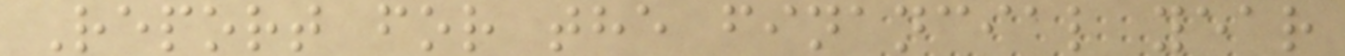Report for the financial year
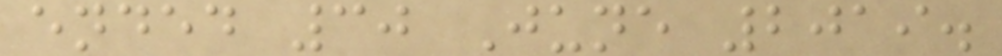ended 30 June 2019.
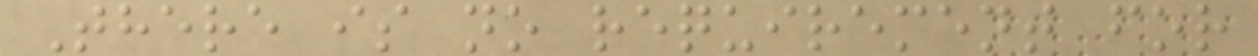There is no requirement for
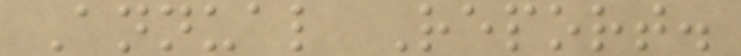Annual Report.
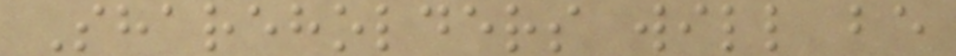Shareholders will be
